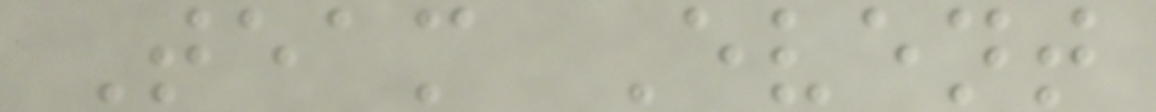Team Event
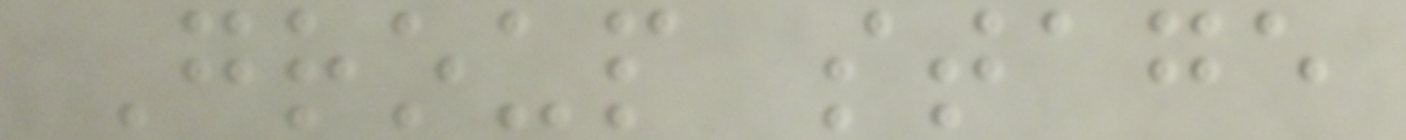Group stage
